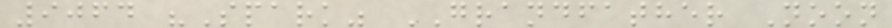9064 "Spark" GRANDFATHER Noon
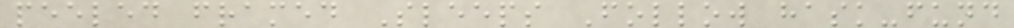peeled framed Sleeps Follow hask-fund
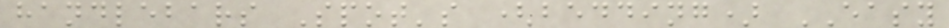handlebars Spot's (bedding) EASY
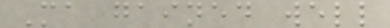Ma gained well
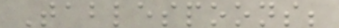Tablespoons;
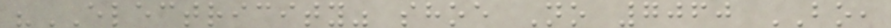"ELECTRICITY" shoe No 7060 BO,
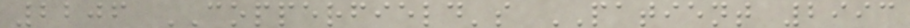2206 COPPERFIELD's PATIENT 2993
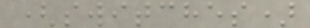(switches)
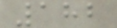182
